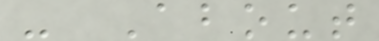- About
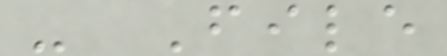- File
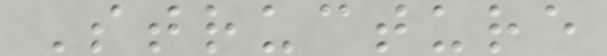Structure
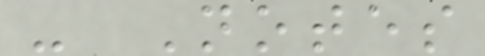- Notes
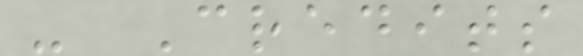- Credits
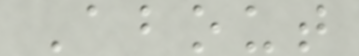About
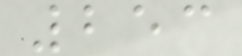253
